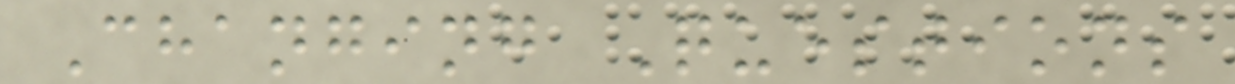Changing Questions
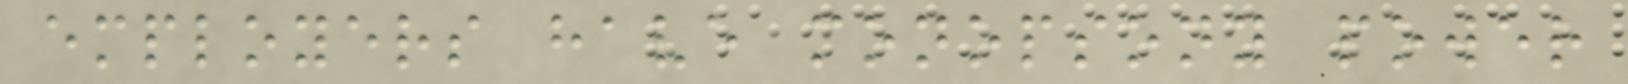employers have monopsony power
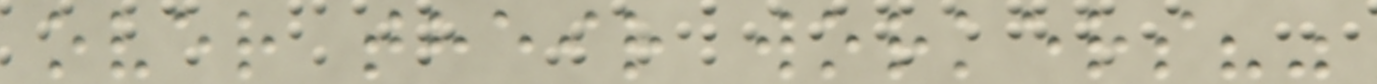over their workers?"
